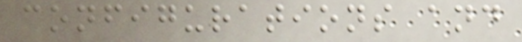configurations and
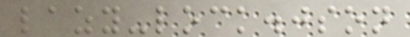lazy-lock.json
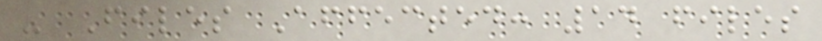- Files Affected: 14 files
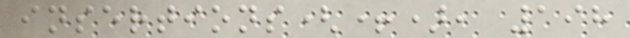insertions(+), 198
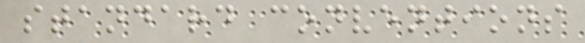standard conventions
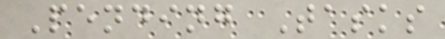Pending Tasks
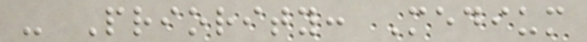- Priority: Medium
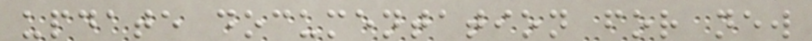update documentation for new
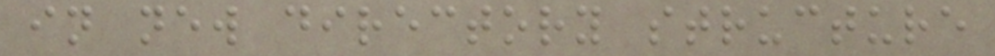in new directory structure
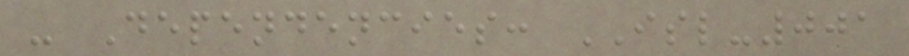- Dependencies: ISL-001
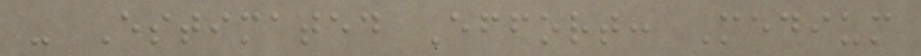- Estimated Effort: Medium
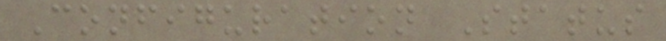Configuration Status
